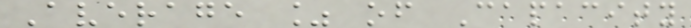Average % of Capacity
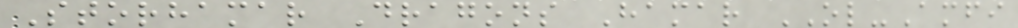Storhamar Dragons Hamar OL-Amfi
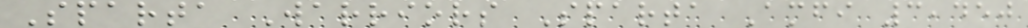Sparta Warriors Sparta Amfi 3,450
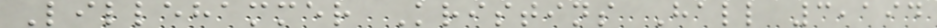Lillehammer Kristins Hall 3,194
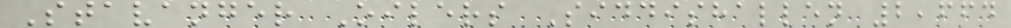Stavanger Oilers Siddishallen 2,664
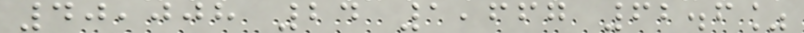40,008 24 1,667 62.6%
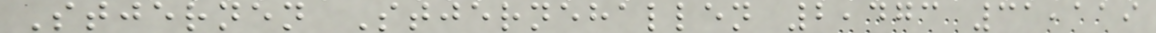Stjernen Stjernehallen 2,473 31,119
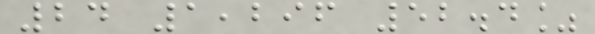24 1,296 52.4%
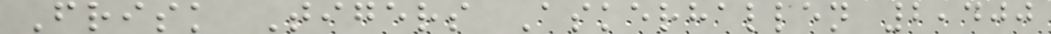Frisk Tigers Askerhallen 2,400
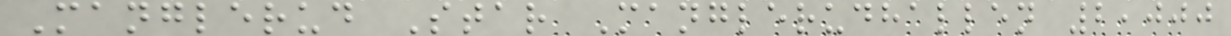Manglerud Star Manglerudhallen 2,000
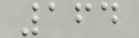164
